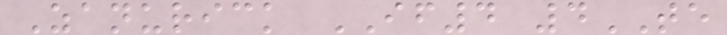Zanurick IF4 4TE
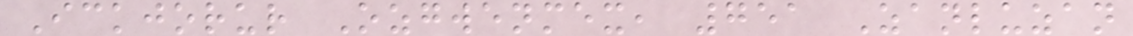Ickjorur Ozgwenmex, 751 Zanluzan
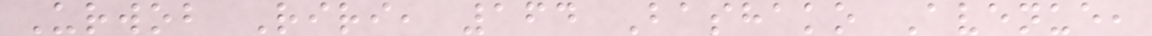Urwob Riri, 164 Bashako Avenue,
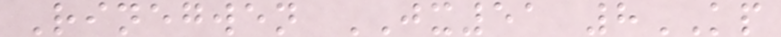Rinegwen JX51 8KP
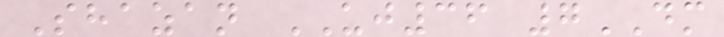Shazan UJ36 7DM
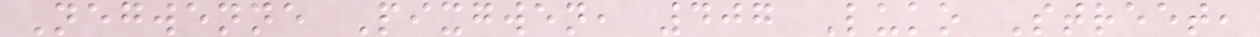Negwenne Pixgwen, 407 Luko Street,
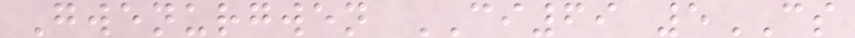Gwenurgwen CI69 5CS
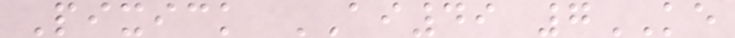Pixick AI49 7KE
